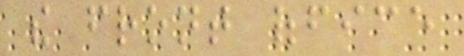the front office
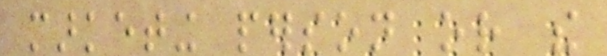marketing person or the
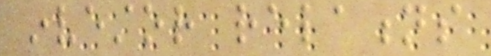investor relations
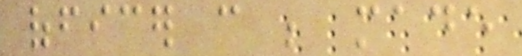officer can be made
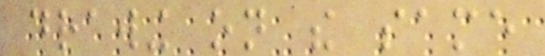drawing on the same
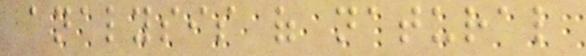analysis of natural
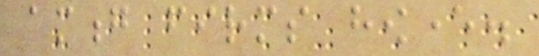among firms however.
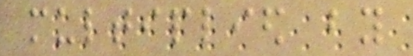multiplied by
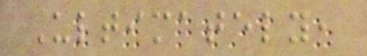Ultimately,
